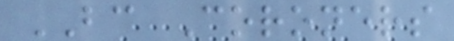BC Coroners
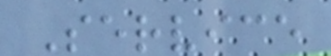Service
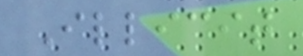Illicit
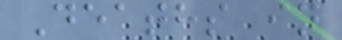Deaths in
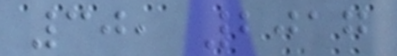30, 2017
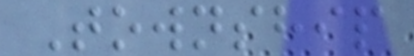Township
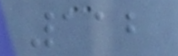112
